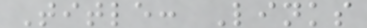Title: Links
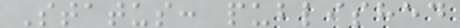Status: published
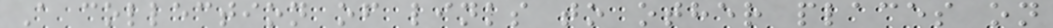A collection of links to other places on
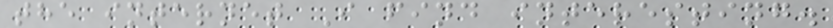the internet I find interesting.
